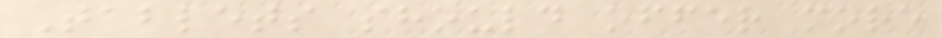Tablets should offer more
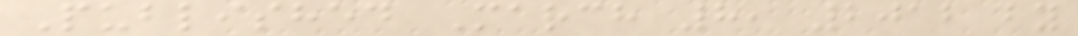Published March 8, 2012 by
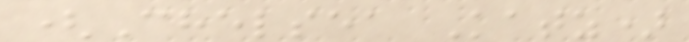(Chelsea Katz)
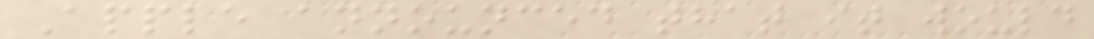Apple announced that it would
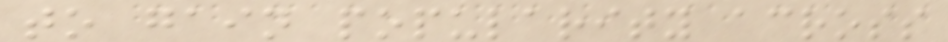to gain popularity across
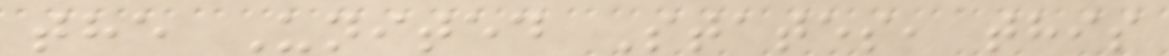the United States, this
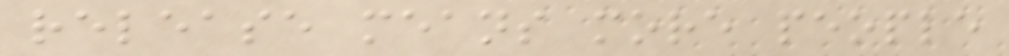release means more people
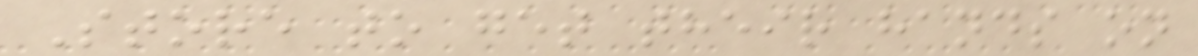Store to get their hands on
